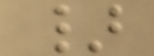}
